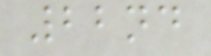22nd
